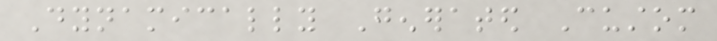Dynamically Generated Custom
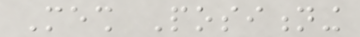Mesh Positioning
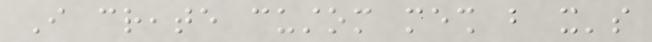I create custom mesh but it's
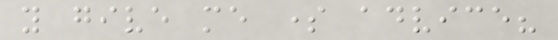you give me some advice?
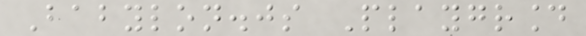Babylon.js Playground
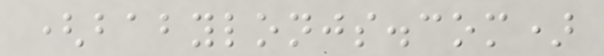(babylonjs.com)
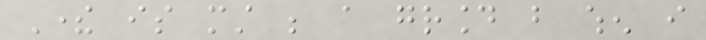There is must be a ground but when i
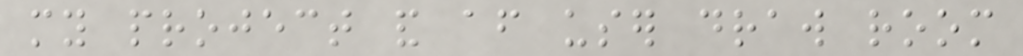my project and after user draw room
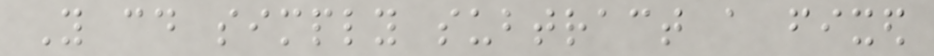You could simply subtract a fixed
